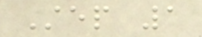Step 1
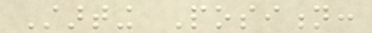Starting Position:
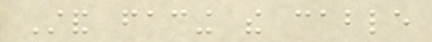Stand facing the cable
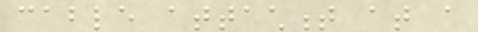cable attachment at a
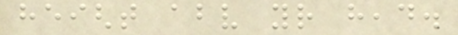height above your head.
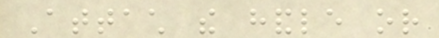Attach the handle or
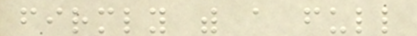firmly with a full
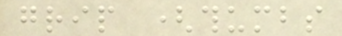grip (thumbs
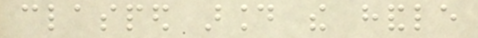clasped around the handle
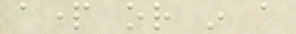apart or in a
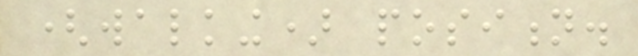(walking) position.
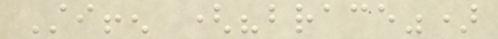Stiffen ("brace")
